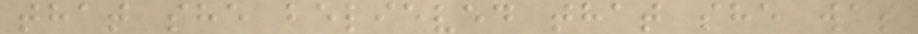that she believed that she was
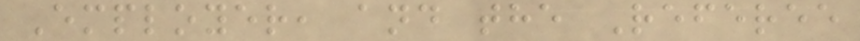Employer, and the Referee
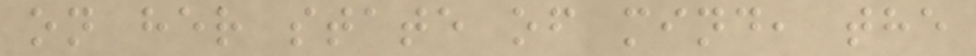on her state of mind, the
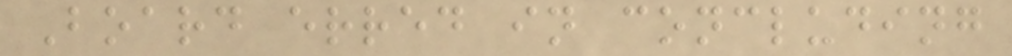Board erred in concluding
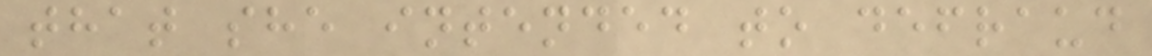that she intended to defraud
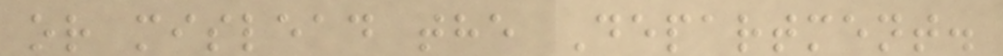or mislead the Department.
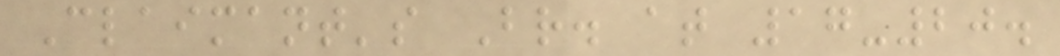Claimant's Br. at 17-20.
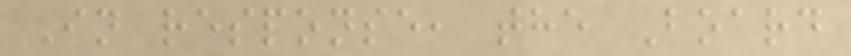In response, the Board
